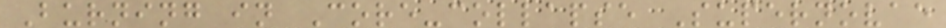Burning in Core-collapse Supernovae
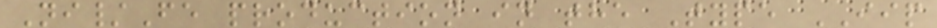Ni/Fe production in the Type IIP
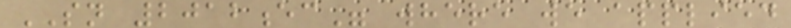SN 2012ec" where we applied
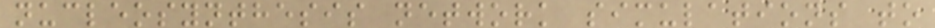nucleosynthesis network simulations to
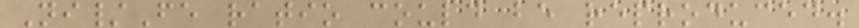Ni/Fe ratio could be reproduced.
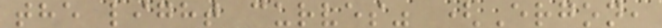the light curves" (Ergon,
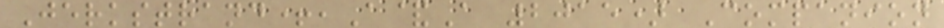Jerkstrand+,A&A 2015) Companion
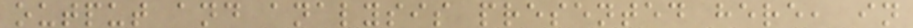output and analysis presented here, in
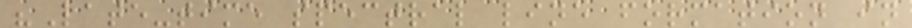"Late-time spectral line formation in
